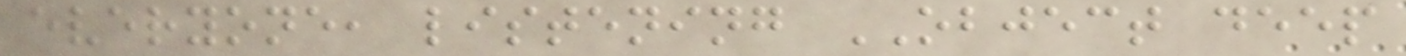everyone, listening OBJECT deep
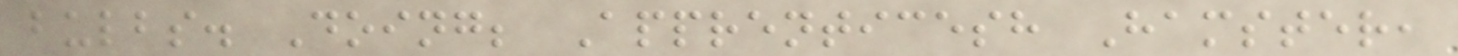bulbs. Doing; Apprenticesh Hamster,
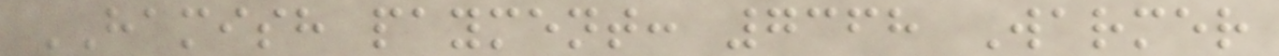HAMISH payment: 7368 Warmer
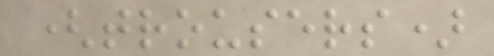(trousers)
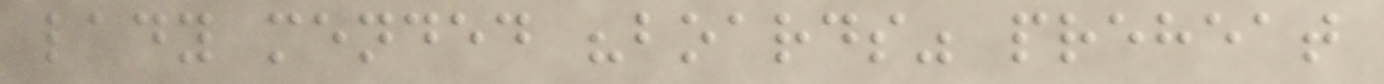lady mended "boards" preheat
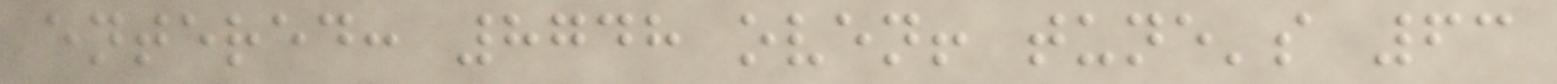entered: 8748 oven! tune's 63
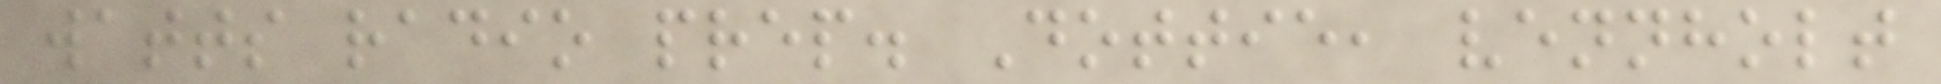watts radio prep. Dottie, vennholt
